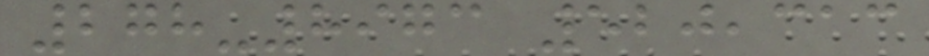278-8973 520,313
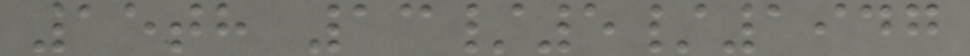15th 13/5/1947
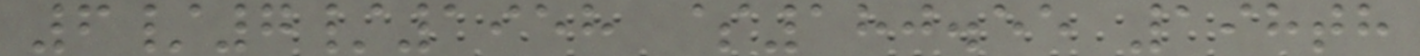6/7/1958 $180.55 198th
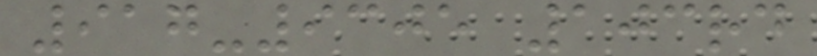917-9305 103rd
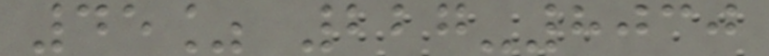45% 227-8030
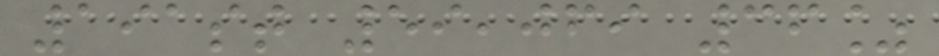191st 59,069 36%
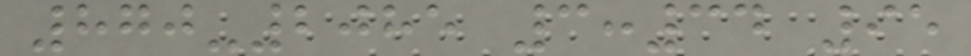870-2085 3:34 95
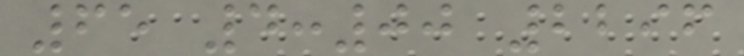65 4:00 2296
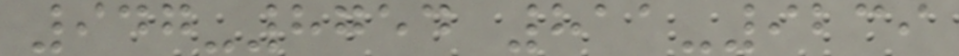947-8754 811-9239
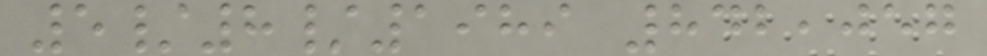5/8/1989 842,057
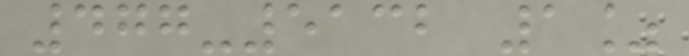477-5132 1%
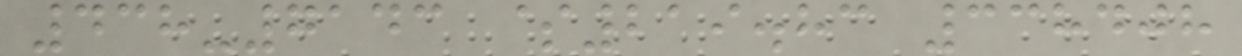438-7143 $219.83 338408
